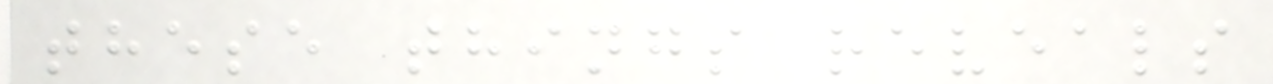these things reveals
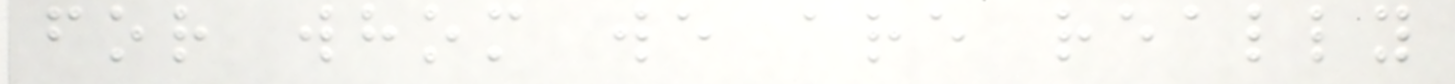for whom we are really
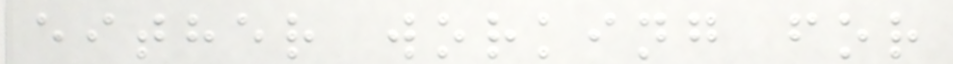either working for
